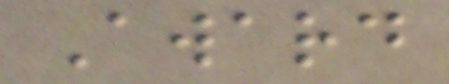Award
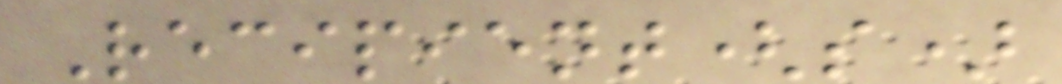Recipient(s)
